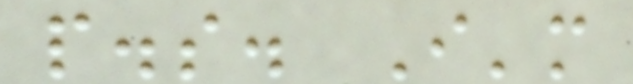p.s. I'm
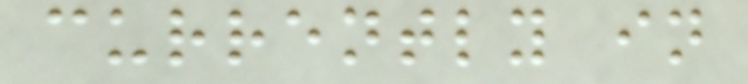currently in
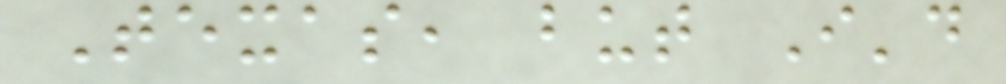Texas, but I'd
